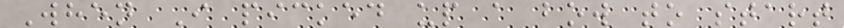When I picked up a bow to start
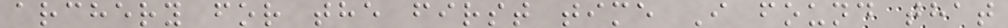archery for the first time I found that
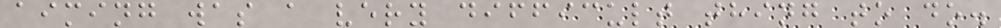aiming was a very difficult thing to do.
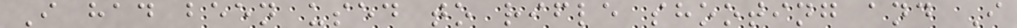I had been used to rifle shooting and I
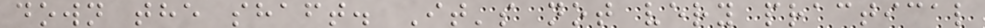down the shaft. It's not very practical
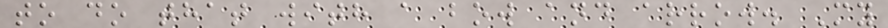to do that with a bow and arrow. My
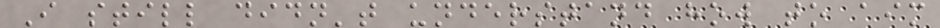I still didn't understand how to aim
